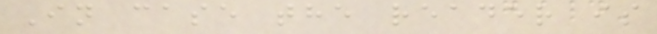In case the reader is
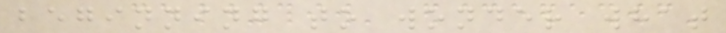beginning to wonder what
